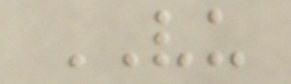VU
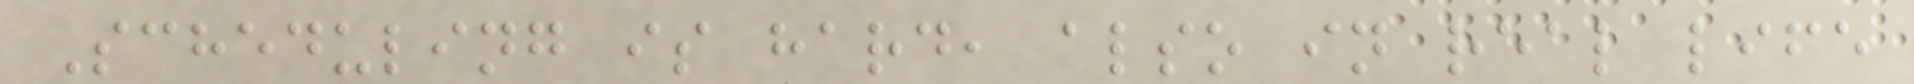Scheduling is hard, also in real life
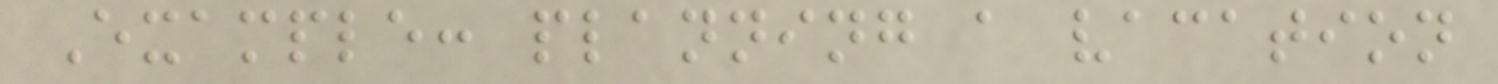Example: planning a vacation
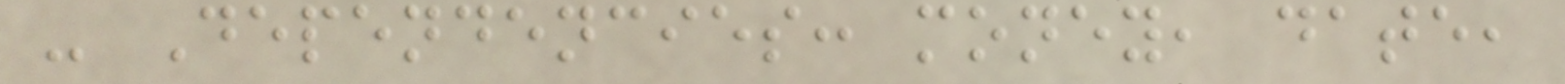- Dependencies: money, date,
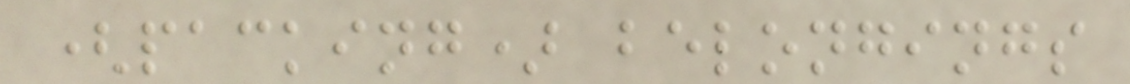(packing) belongings
